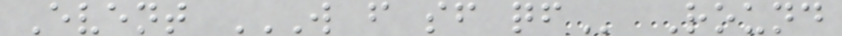Event W F SF QF Round
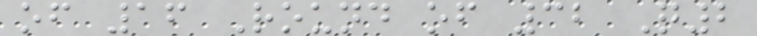of 16 Round of 32 Q2
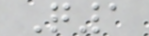Q1
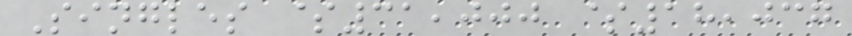Singles $31,000 $18,037
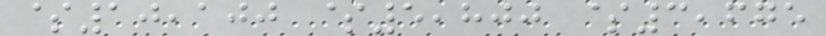$10,100 $5,800 $3,675
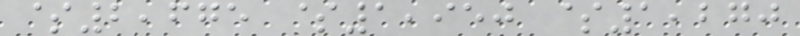$2,675 $1,950 $1,270
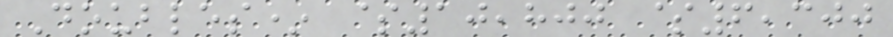Doubles* $10,800 $6,300
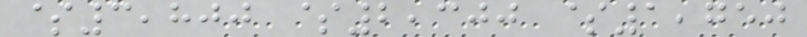$3,800 $2,300 $1,750
